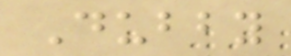Dubby
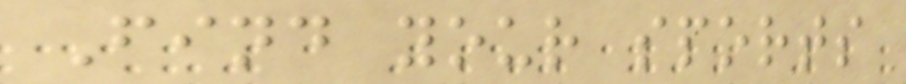Find your sports
